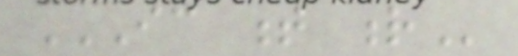IC T R
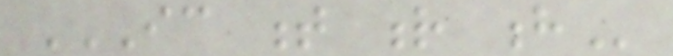IC T R H
